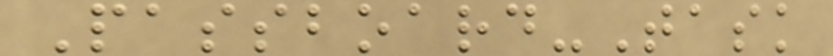Passboard-Task
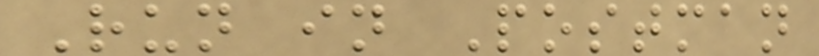Run in Postman
